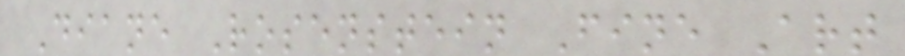Diane Rosenstein Fine Art
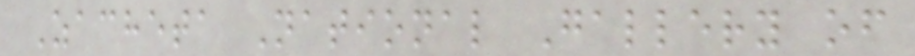Zacheta National Gallery of
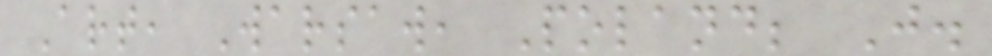Art, Warsaw, Poland; J.
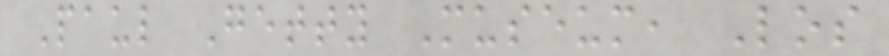Paul Getty Museum, Los
